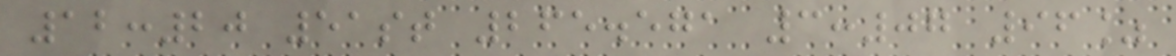12:20 51st 265.571 3:07 96%
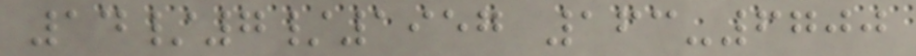14/7/1957 163-6700
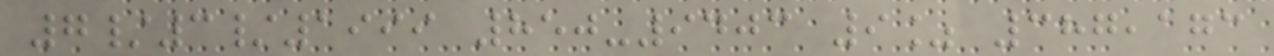7/3/1999 850-9403 9% 387,173
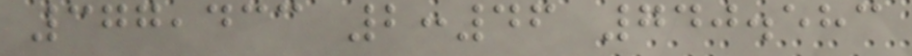377,433 2:46 740.583
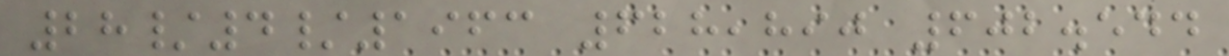28/4/1963 628,890 602.544
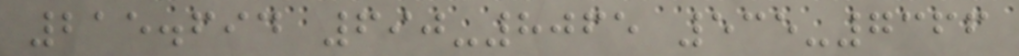215.694 690-8065 535-7366
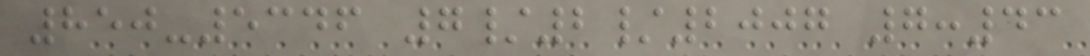850-5346 7/2/2007 7:43
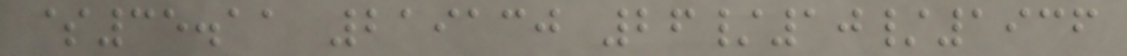$35.11 219130 26/10/1936
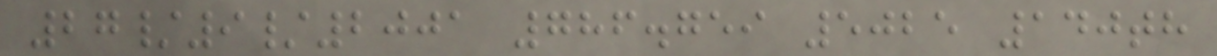27/9/2001 786.759 5025 140th
